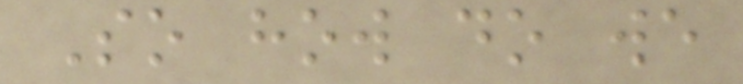So how do we
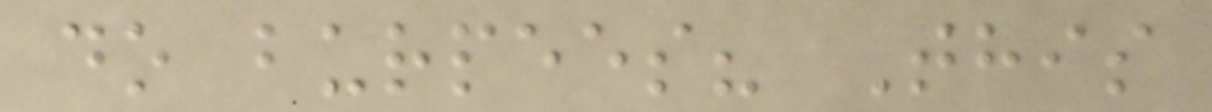do burpees? This
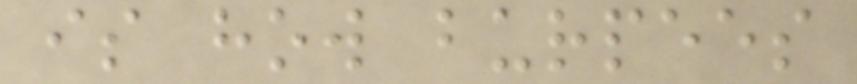is how burpees
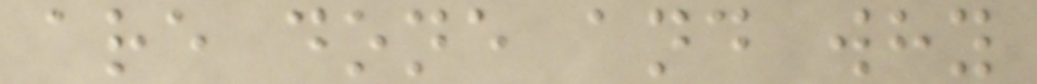are done and why
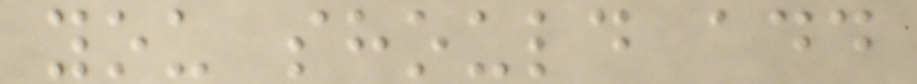you should add
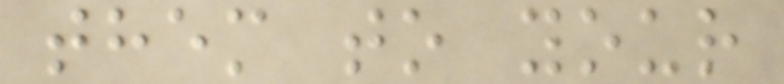them to your
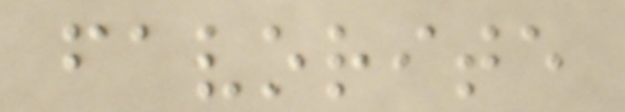favorite
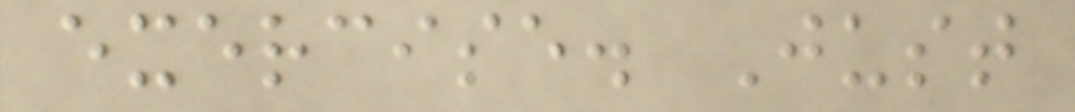exercise. Just
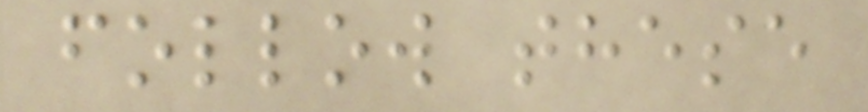follow these
